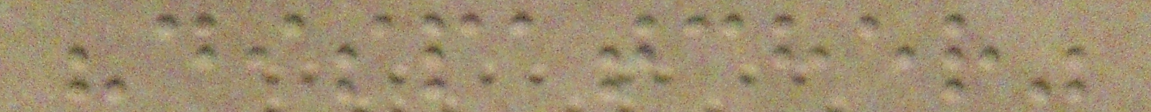"dispatcher"
